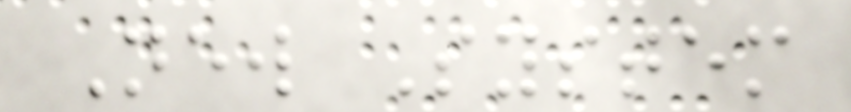New System
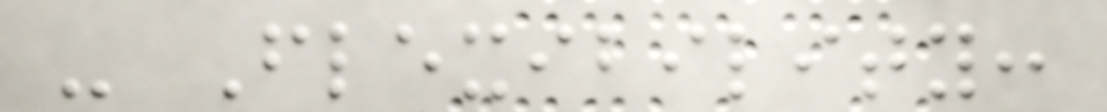- Flexibility:
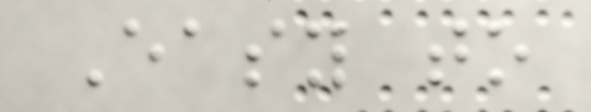Easy to
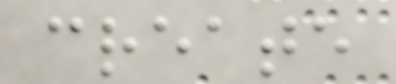create
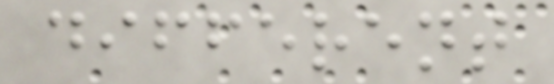different
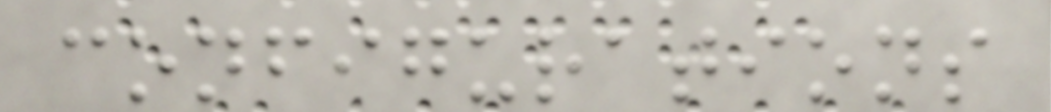configurations
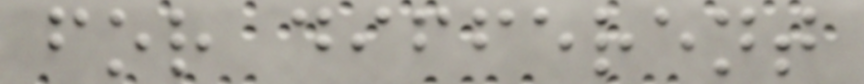for different
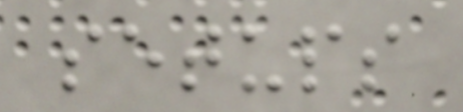setups
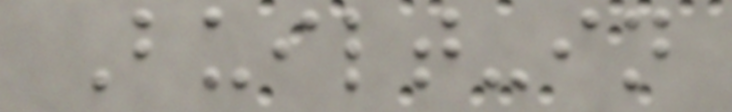Built-in
